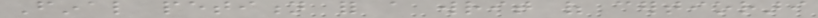Final petition for a writ of certiorari
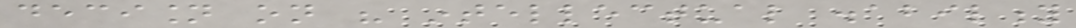decision on his intellectual disability
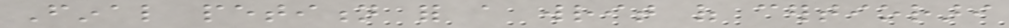Final petition for a writ of certiorari
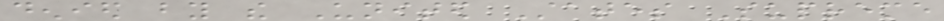denied by the United States Supreme
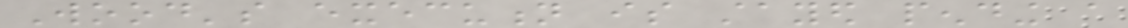Wood's execution is stayed pending a
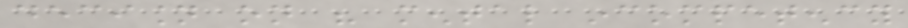decision on his mental incompetency
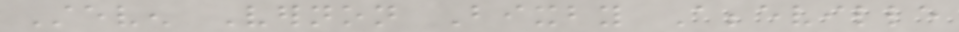Steven Vernon Bixby Abbeville
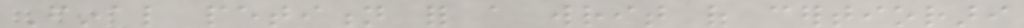Final petition for a writ of certiorari
